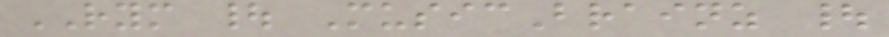RYM | MusicBrainz |
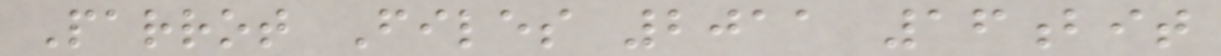Parrot Files 2011 16bit
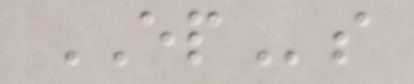EPs
